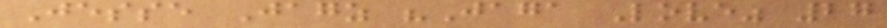Jesse Jagz "Jaga Love" 27
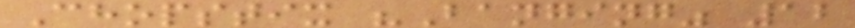Chopstix "Banging" 12
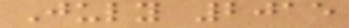July 2015
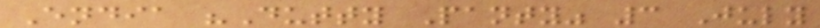Endia "Dutty Panty" 3 July
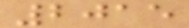2015
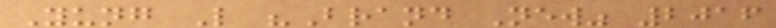Yung L "Brand New" 2016
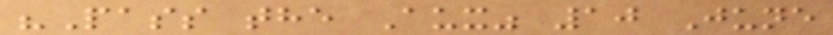"Pass the Aux" 10 June
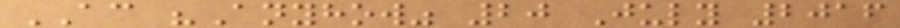AC "Anyhow" 20 July 2016
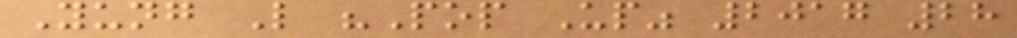Yung L "Pop Up" 2017 28
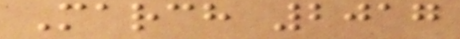March 2017
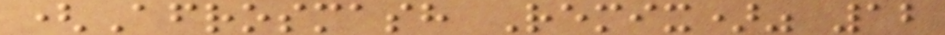(Afrosmash Remix)" 12
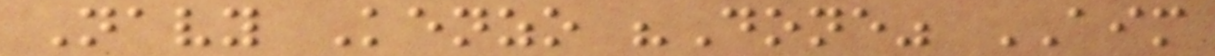Navy Kenzo "Done" AIM
